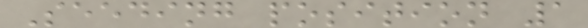Seeding position 1
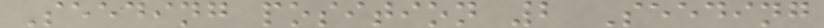Seeding position 2 Seeding
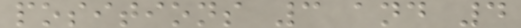positions 3 and 4
